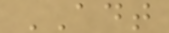ADT
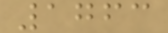1763
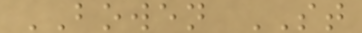BOWEN ST
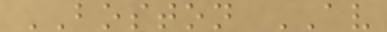BOSTON AV
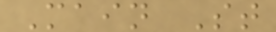Main St
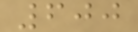600
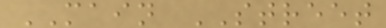MAIN STREET
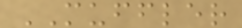MUFFLER
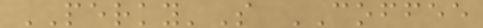PERKY'S COFFEE
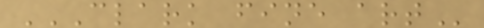CLARK FINE ART
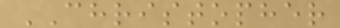CHRISTOPHER
